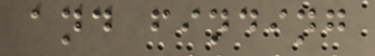and finding
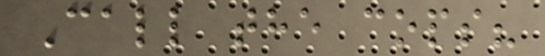Call the cops?
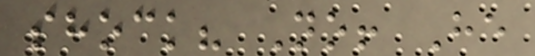shock? No! He
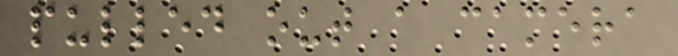pulled out a camera
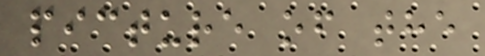picture of the
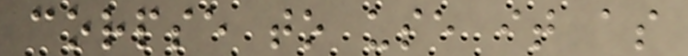corpse to use it as
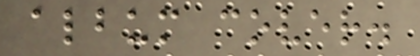album cover.
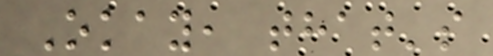Okay, that's
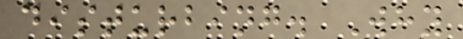disturbing. Why
